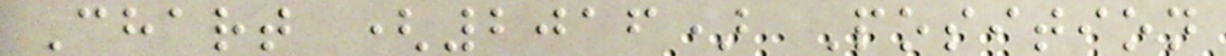Chart (2016) Position
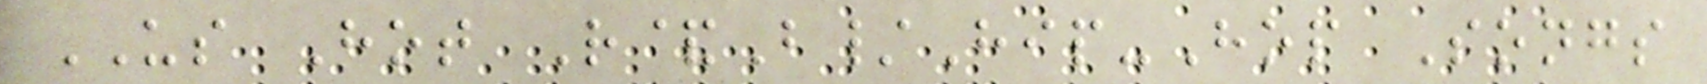US Hot R&B/Hip-Hop Songs
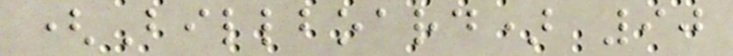(Billboard) 90
